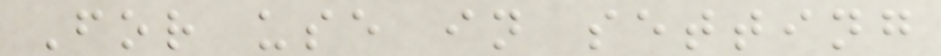For use in setting
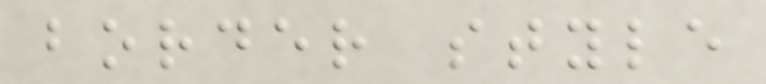border style
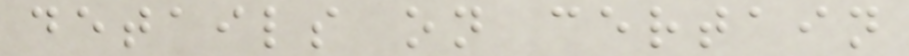details on certain
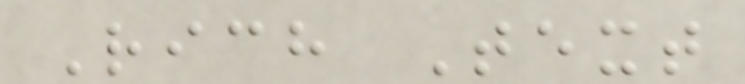Rich Text
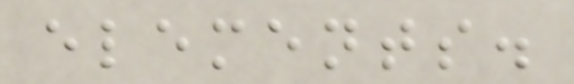elements.
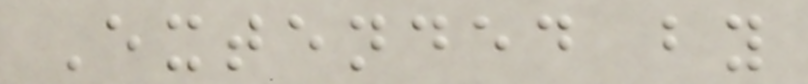Extended by
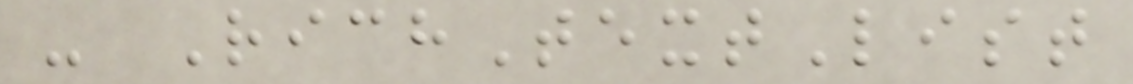- RichTextList
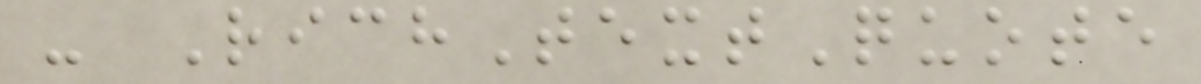- RichTextQuote
